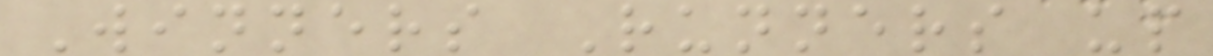Winners Runners up
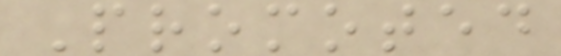Promoted
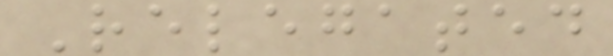Relegated
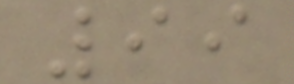99
